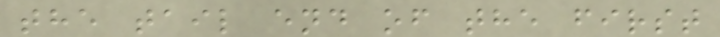the tail end of the first
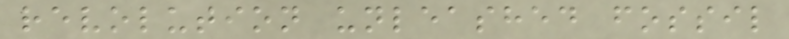revolution unleashed fossil
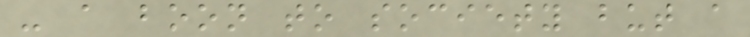- a boon to society but a
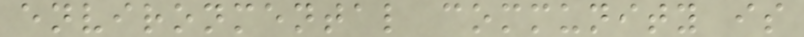environmental community is
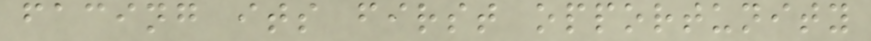facing its first opportunity
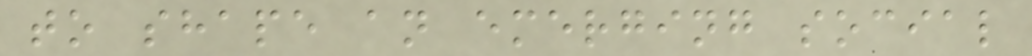to shape an emerging social
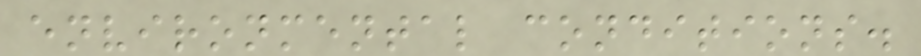environmental conditions.
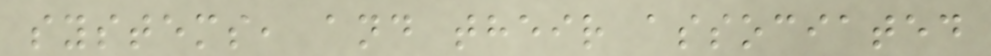systems, and their associated
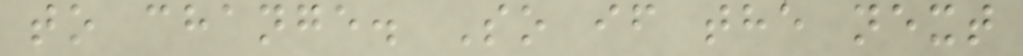to change. So if the next
